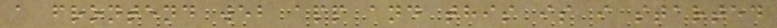a frontend web app and this is i started
